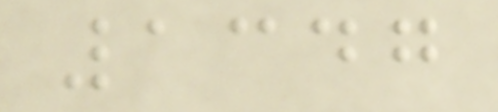1347
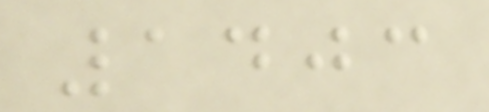1403
